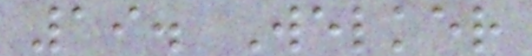19. Welker
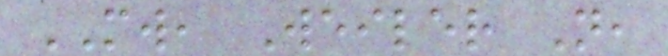MW, Weiler N,
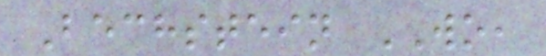Bechstein WO,
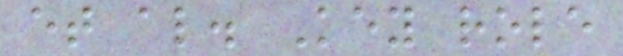et al. Key role
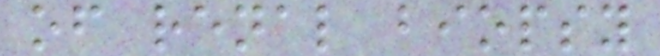of renal biopsy
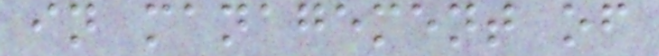in management of
